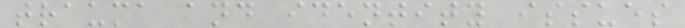trauma and identity issues
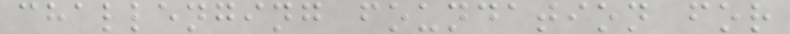challenging foundation for
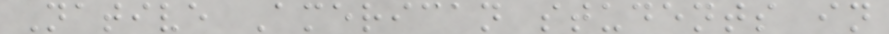Native American students in
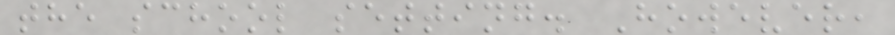the school setting. However,
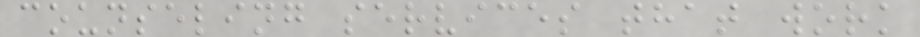counseling services that work
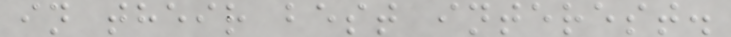in their best interest.
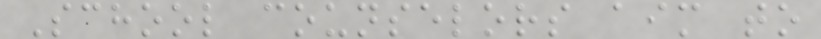School counselors aim to
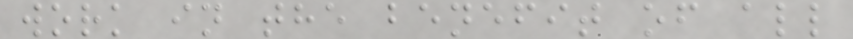work in the benefit of all
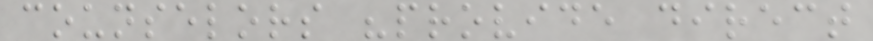counselors "provide direct
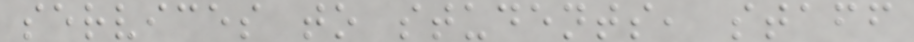services to students, staff
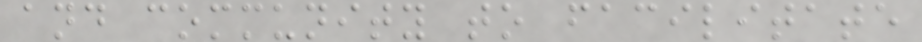and community to facilitate
